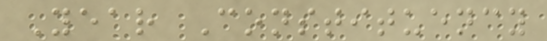Year Constituency
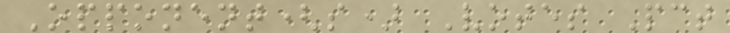Opponent(s) Votes Pct
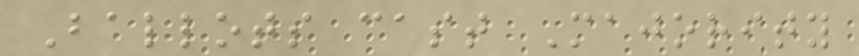Ballots cast Majority
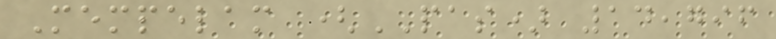Mempelam (PAS) 14,796
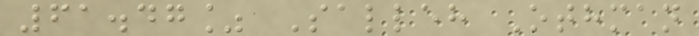61.47% Salleh Othman
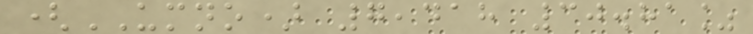(UMNO) 7,418 30.81%
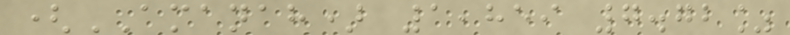(AMANAH) 1,859 7.72%
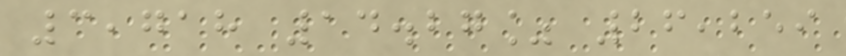3,718 14.27% 26,259
